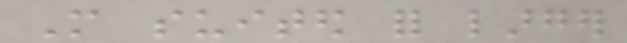More suited for larger
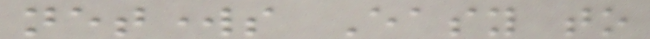networks Easy to
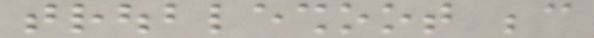troubleshoot because
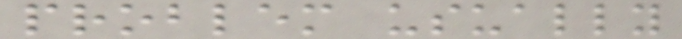problem usually
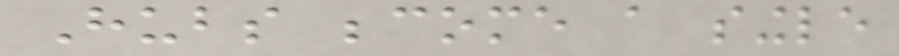Hubs become a single
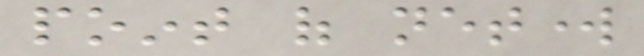point of network
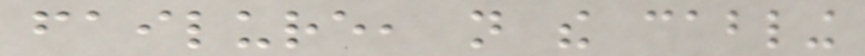failure, not the cabling
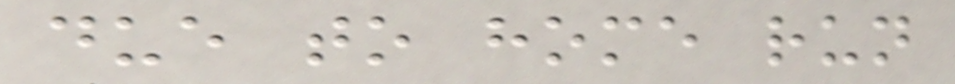due to home run
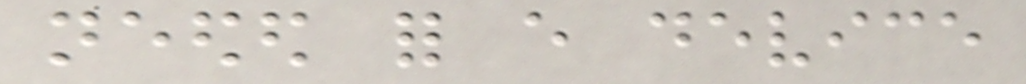needed for every device
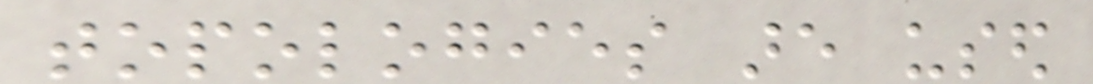topologies are used
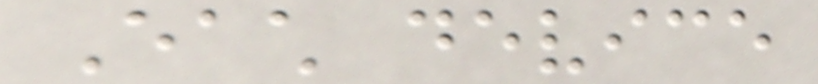Each device
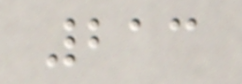213
